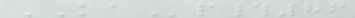KAp#86
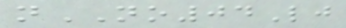nNO04Lj
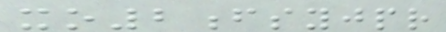xo2fsyjpr
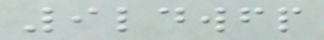9ldwfp
